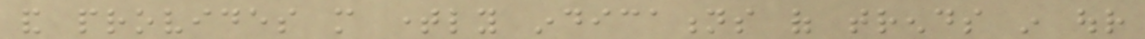and provides more timely indications of trends in our
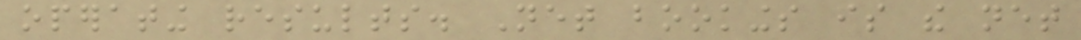operating results. Net bookings is the net
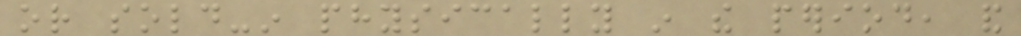or sold-in physically in the period, and
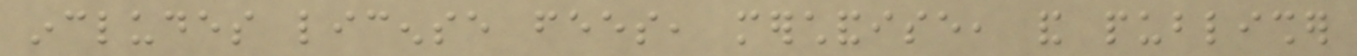includes license fees, merchandise, and publisher
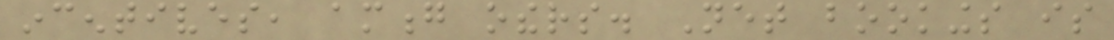incentives, among others. Net bookings is
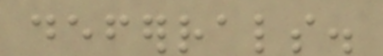deferrals.
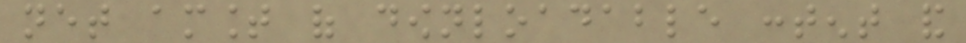net amount of downloadable content and
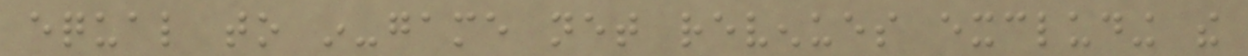equal to in-game net revenues excluding the
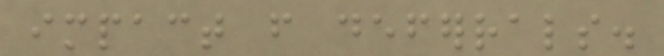impact from deferrals.
